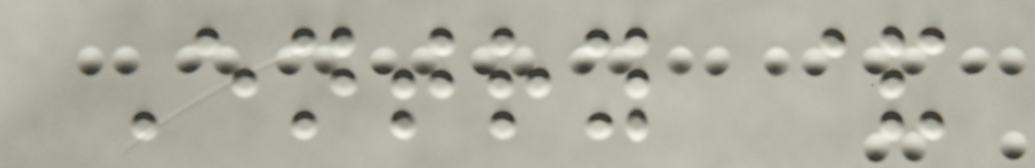Entry &
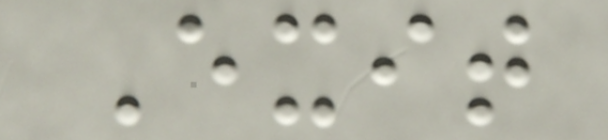Exit
